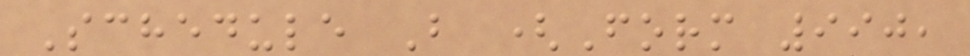Schedule B (Form 990,
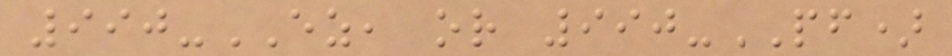990-EZ, or 990-PF)
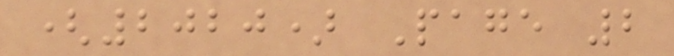(2020) Page 2
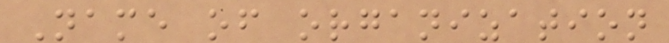Name of organization
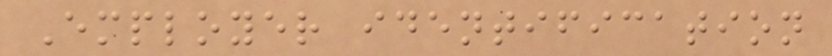Employer identification
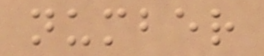number
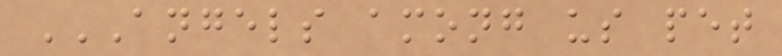ANGELS AMONG US PET
